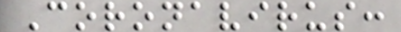Coronavirus:
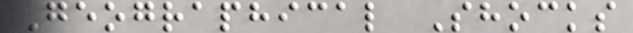Geographical Shocks
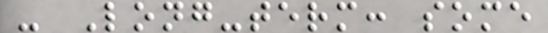- Long-term: some
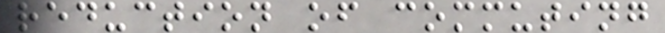reduction of commuting
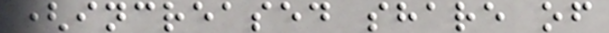(increased share of
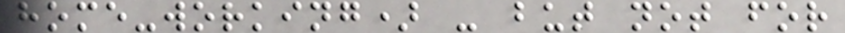home-working) - but not for
